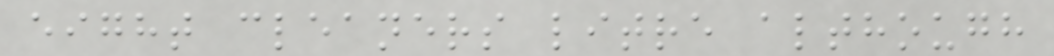eight cleaners litre although
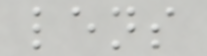lens
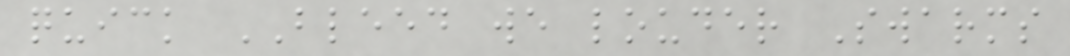quick BLEED we louder Swarms
